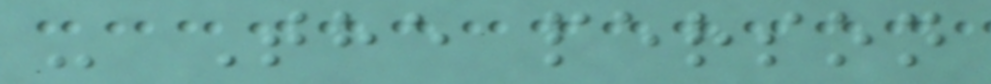- The person
